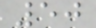50
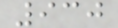930
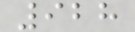928
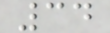34
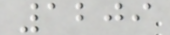1209
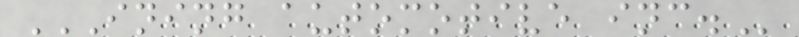INING AUTOMOTIVE INC.
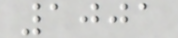1001
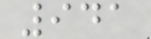941
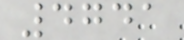4741
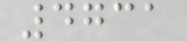4731
